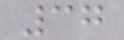37
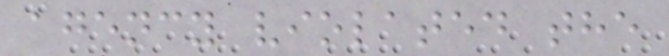agency violated the
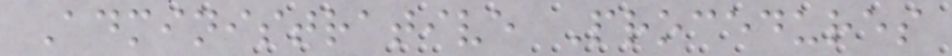Administrative Procedures
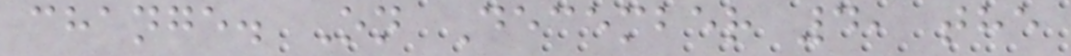change. On December 4, the
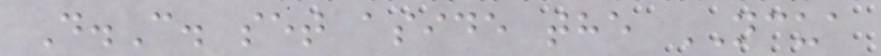D.C. set aside the NCUA
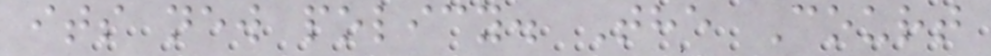its new policy. The Court
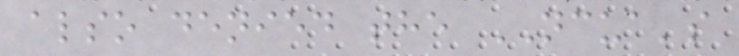also denied the NCUA's
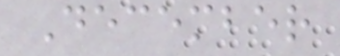December
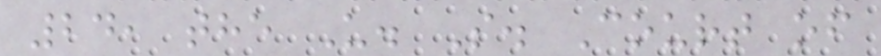24, the U. S. Court of
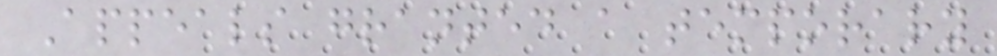Appeals granted a temporary
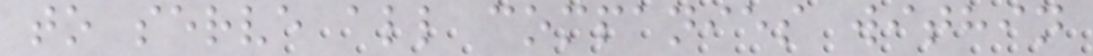to serve all companies within
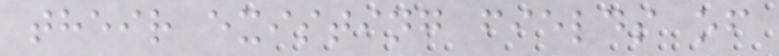their existing fields of
